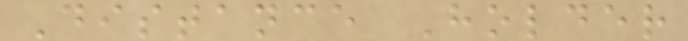Distance Holder
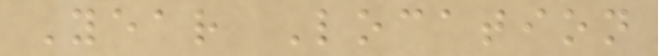Year Location
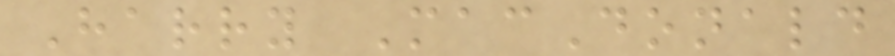Harry MacDonald
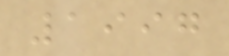1997
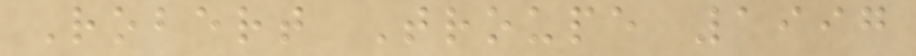Robert Troupe 1997
